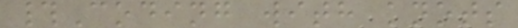#Coding with knots
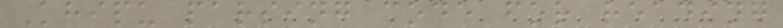Khipu parsing code for reading
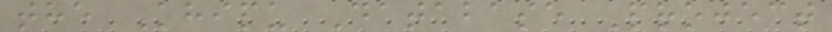the Khipu Database Project
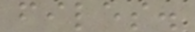files.
